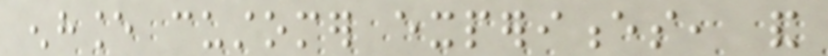enhance customer experiences, and
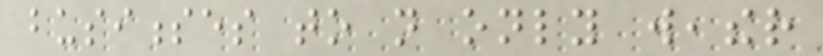businesses to not only weather
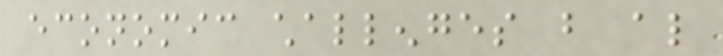economic challenges but also
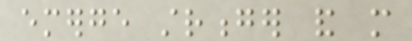emerge stronger and more
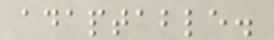adaptable.
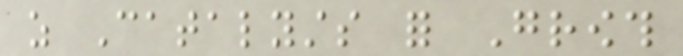as Catalysts for Growth
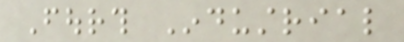Fourth Industrial
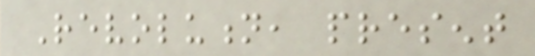Revolution, present
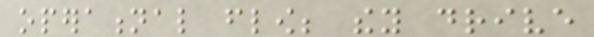operational flow; they drive
